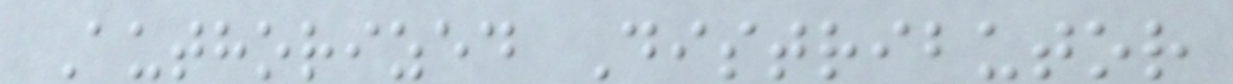Authorized Distributor
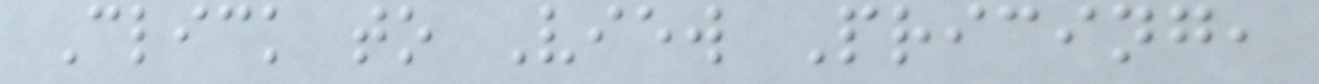Click to View Pricing,
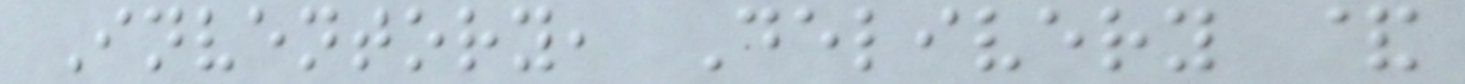Inventory, Delivery &
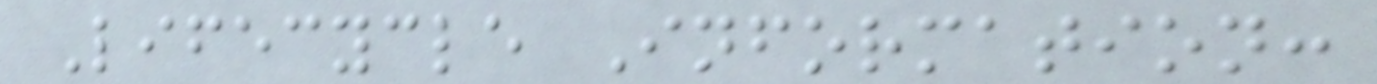Lifecycle Information:
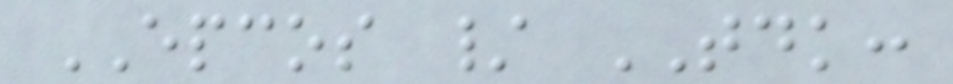EPCOS / TDK:
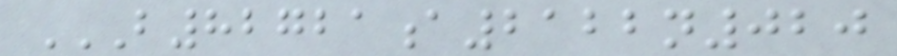B82721A2122N020
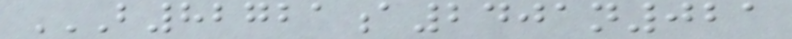B82721A2401N021
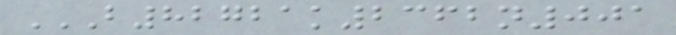B82721K2362N001
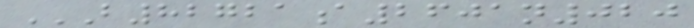B82721A2601N020
